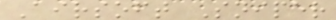Airsoft Sniper
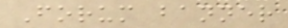Forum banner
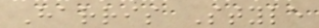Harris Style
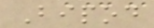Bipod
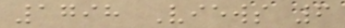1798 Views 6
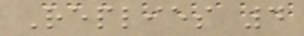Replies 4
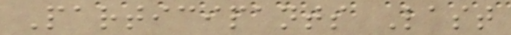Participants Last
